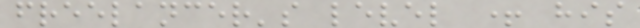freelancer's level + his
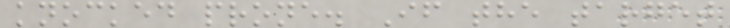knocked prone. If the target
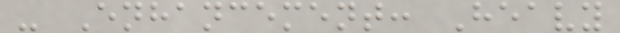- Enhancement: Heavy
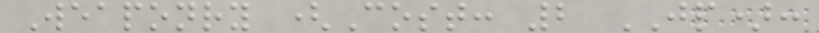Weaponry (Cost: 2 JP):
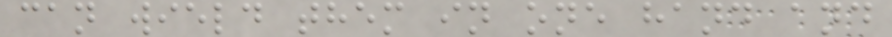can wield them in one hand and
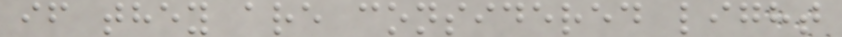if they are considered light
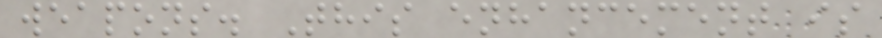weapons. This enhancement is
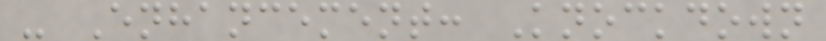- Enhancement: Knockdown
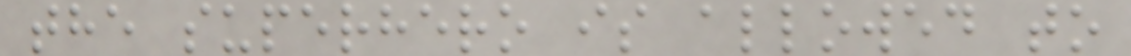the superhero is allowed to
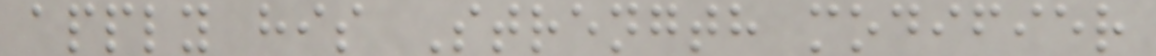apply his Strength modifier
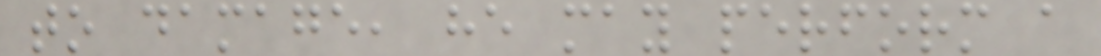to damage, he may perform a
